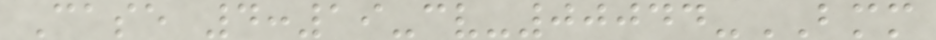Case 4:19-cv-00044-BMM
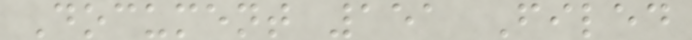Document 151 Filed
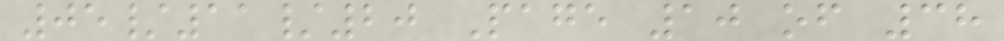05/11/20 Page 10 of 38
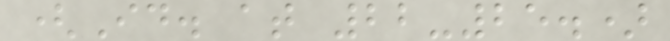(Id. at 22-25.)
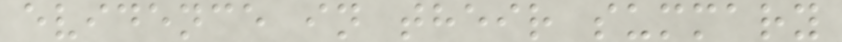evidence in their summary
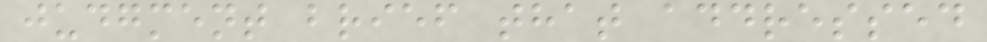judgment brief that addressed
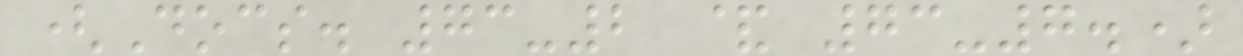(Docs. 73-2 & 73-7.)
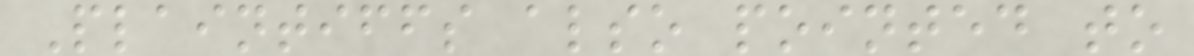Plaintiffs also pointed to
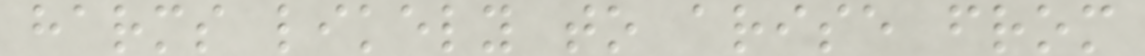harms likely to arise from
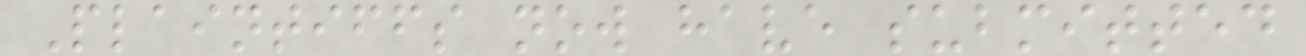Plaintiffs now have submitted
